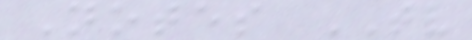Notes TV
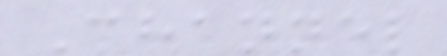Channel
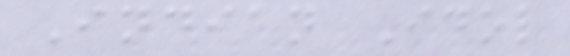Indian Idol
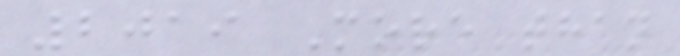2019 More than
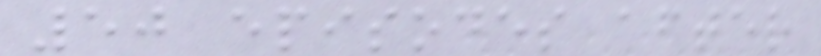50 episodes after
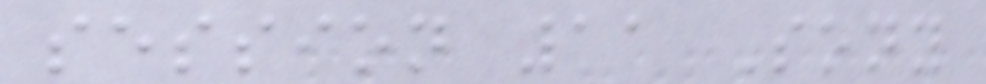session 11 Sony
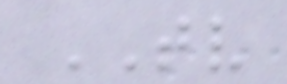TV
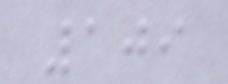109
